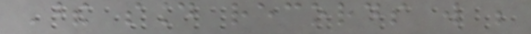These sound records will be
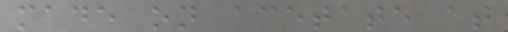made on acetate at
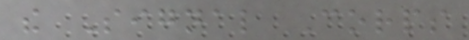the Signal Corps
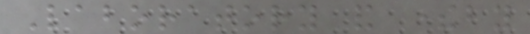Laboratory and thereby
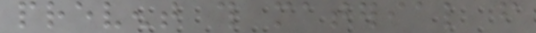prevent this material from
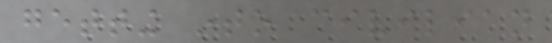getting into civilian
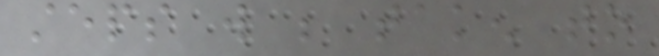steps will be taken to
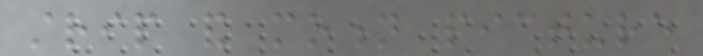strip and motion picture
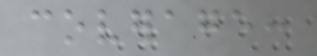coverage:
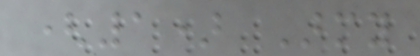(1) Army
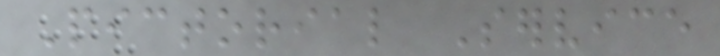Pictorial Service
